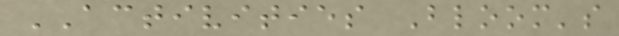ACTIVITIES Bloom's
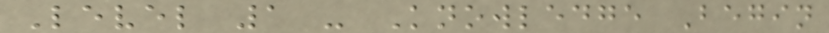Level 1 - Knowledge Begin
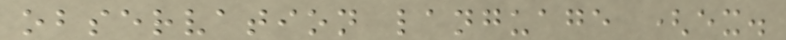observation language (ex.
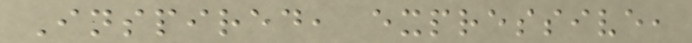Inspired, expressive,
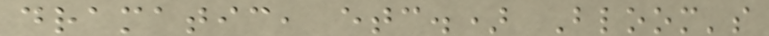dramatic, etc.) Bloom's
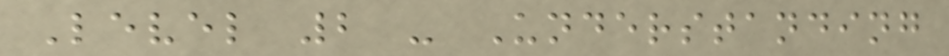Level 2 - Understanding
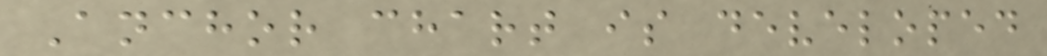Anchor chart is developed
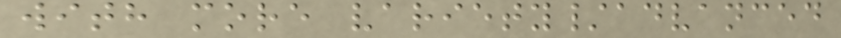with more variety/advanced
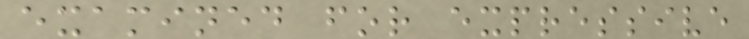examined for expressive
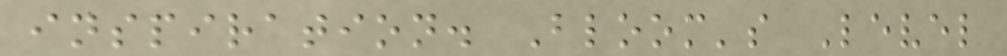inspiration. Bloom's Level
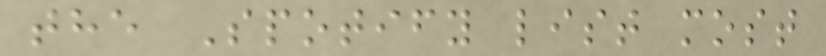the Spotify list most
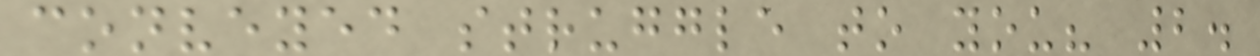conveyed struggle to you? 2.
